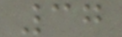37
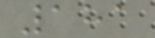181
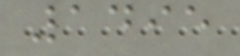1495
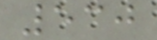530
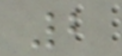2
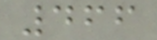466
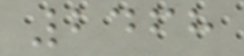2468
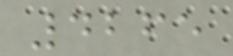4265
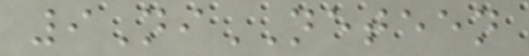9NiNETEEN
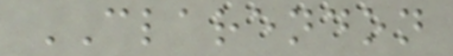CLARENDON
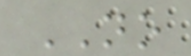NO
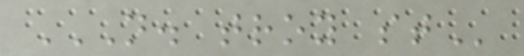N. TROY ST
